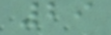29
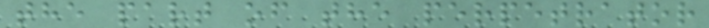the part of the perpetrator
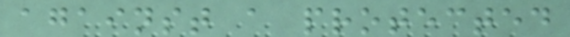against a protected
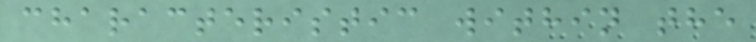characteristic within the
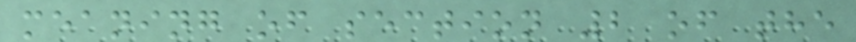meaning of section 2 of the
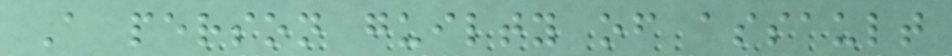A person guilty of assault
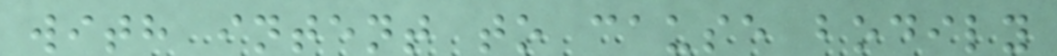with intent to cause bodily
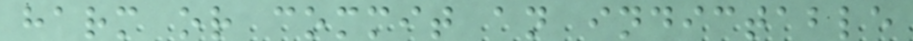harm or commit an indictable
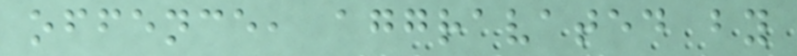offence, aggravated by
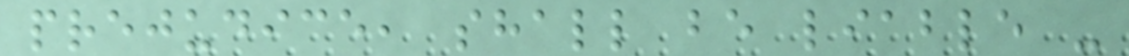prejudice, shall be liable -
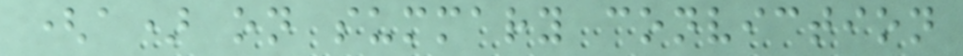(a) on summary conviction
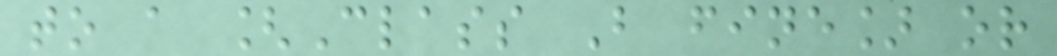to a [Class B fine] or
